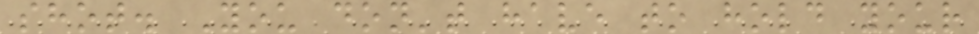shot. You don't have to hold your
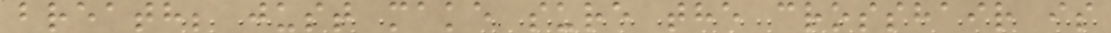breath; just make sure the crosshair is
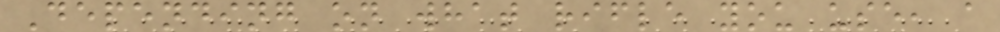Depending on what rifle you use, a
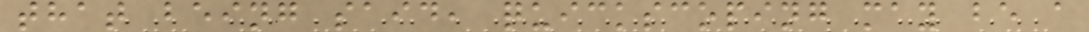that being said, quickscoping may be a
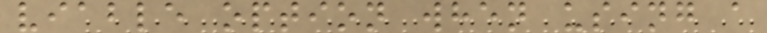viable option when using a
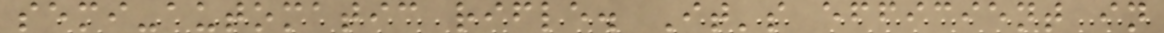semi-automatic rifle. It's efficient in
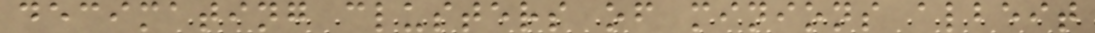decimating clusters of minions albeit
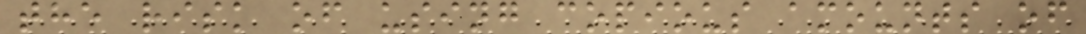the risk of using copious amounts of
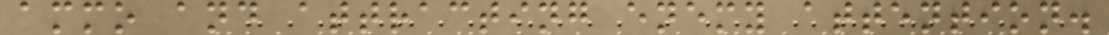ammo and attracting enemy attention.
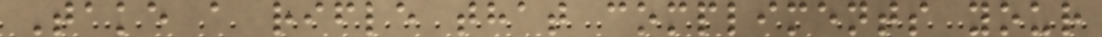Take a rifle that compliments your
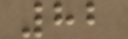82
